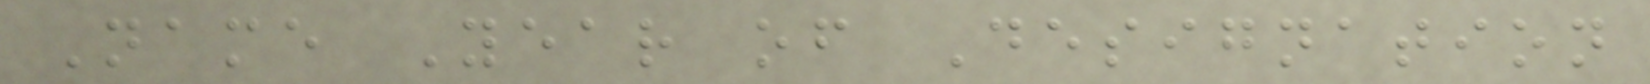Name Year of Designation
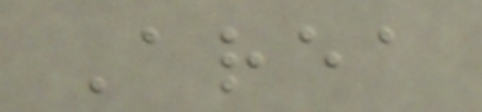Area
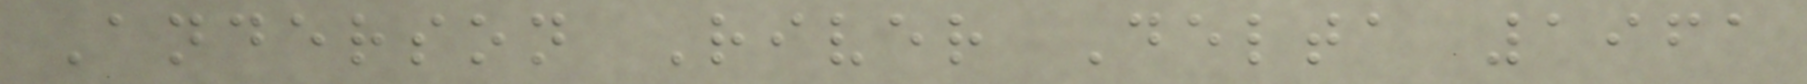Anderson River Delta 1961
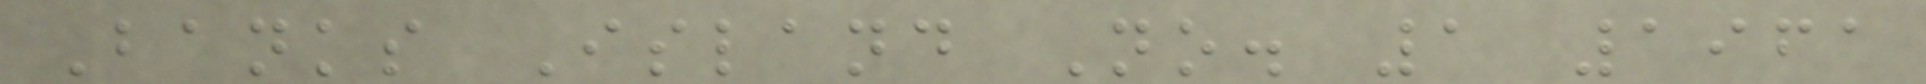Banks Island No. 1 1961
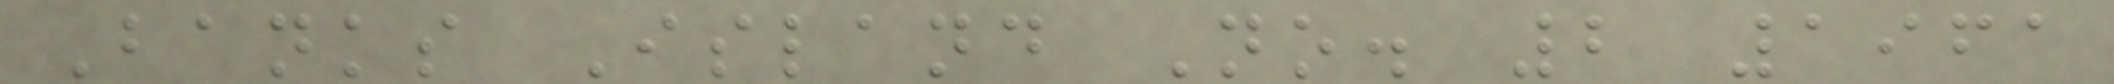Banks Island No. 2 1961
